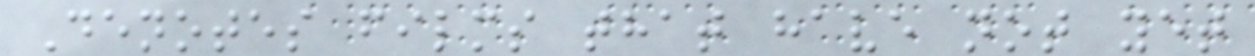Denotes films that have not yet
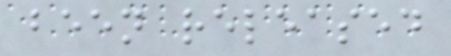been released
